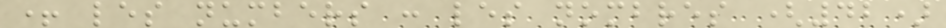+ les numbers : les nombres (42)
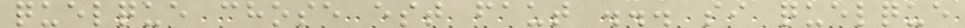quelque chose est faut ... si quelque
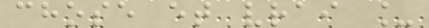chose et vrai _
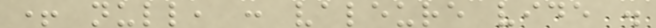+ null, : valeure vide .
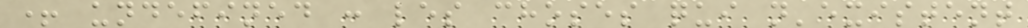+ undefined : les choses qui n'existent
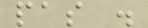pas .
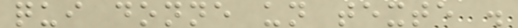qui donne un texte .
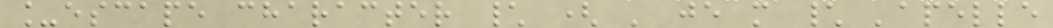_escape character \ ( ' je m \ 'apelle
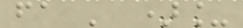fa ' )_
